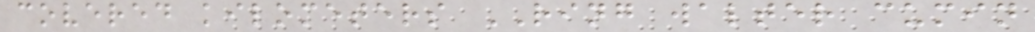covered kilometers RING walter cumin
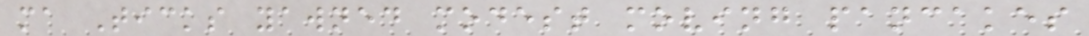ma Ticks yawned modest moving pancakes
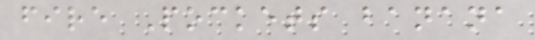fire Pockets banana
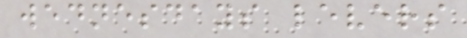wednesdays levers
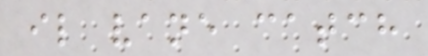il vane catch
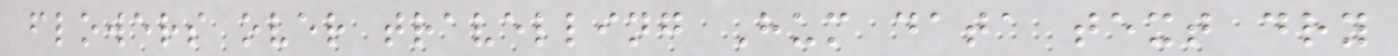flowers over travelling Hum data text dry
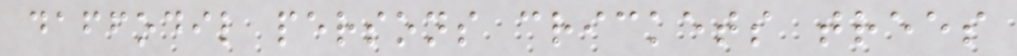daffodil persons crickets trees
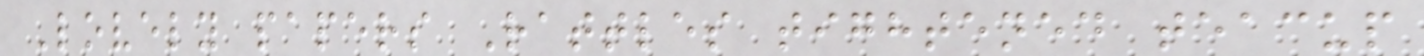Lovely papers Rattles tightened teacup
